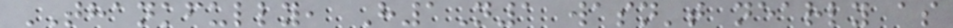THANKFULLY, H1N1 wasn't nearly as
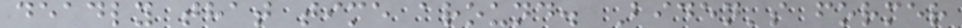deadly that time around. Biden's former
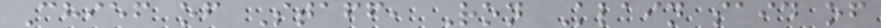Chief of Staff, Ron Klain said of
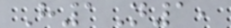H1N1,
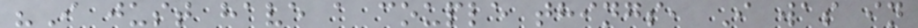"I just have a couple things, I was in
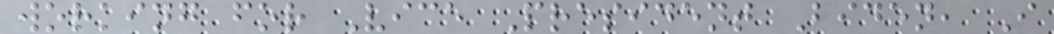working for Vice President Biden, I
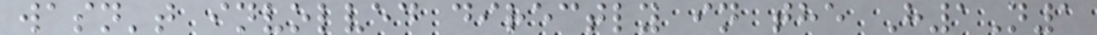wasn't involved directly in the H1N1
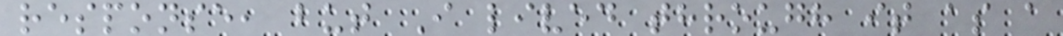response, but I lived through it as a
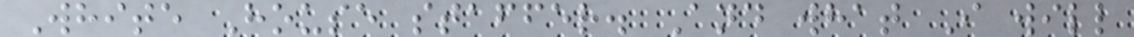White House staffer. And what I will
